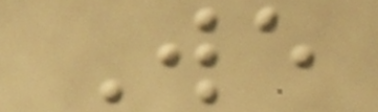We
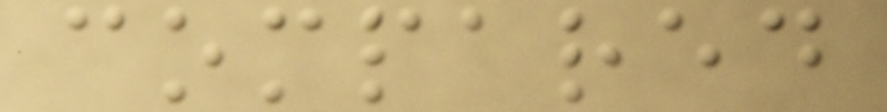compared
